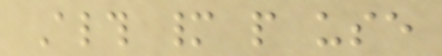Although many people use
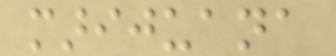marijuana
